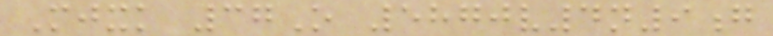Mjxk 37O 5870v4n9g
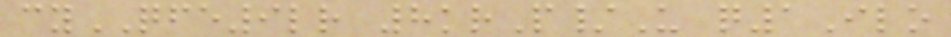cyQFE9lr 8krP/U q1Ilo
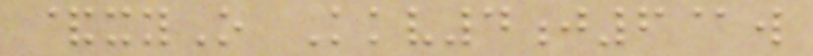&xyO Kkv4j6@w
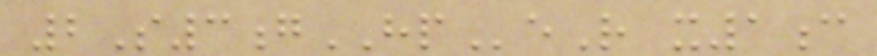2S3gHPeR x1c
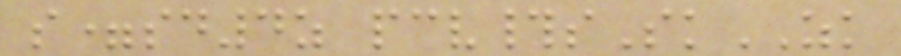s=sd4z pcv#sSkZK
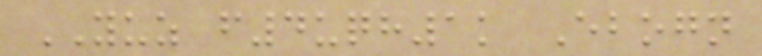YUZ f4uqh1k Ebogn
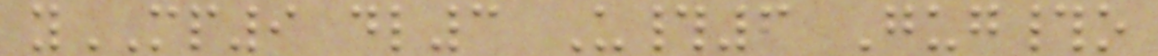yMP9 dl3 U#6 Gug#o
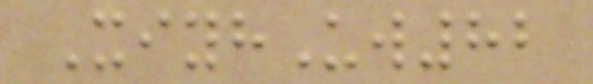XiyhUw82
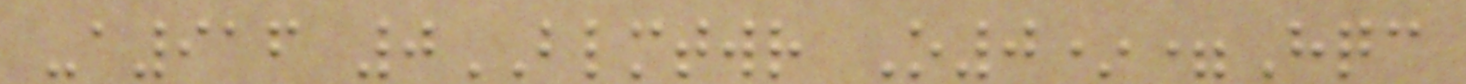-a916 0BLMTWR O0*=Hqc
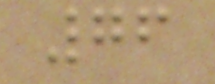76
